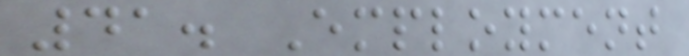41. Employment
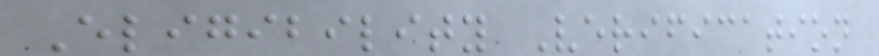Eligibility Verification
